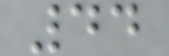44
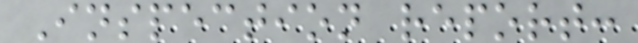Inspection report:
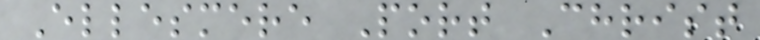Ellesmere Port Christ
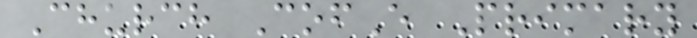Church CofE Primary
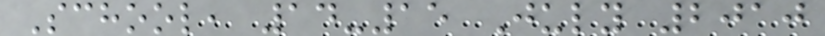School, 14-15 July 2010
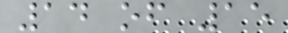14 of 15
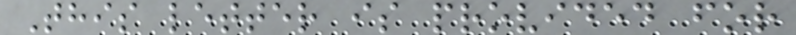This letter is provided for
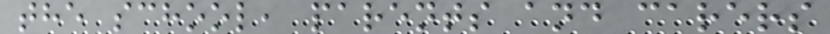the school, parents and carers
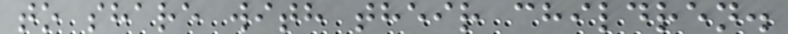to share with their children.
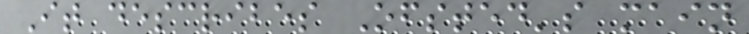It describes Ofsted's main
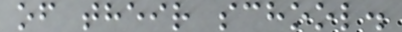of their school.
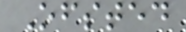Ofsted
